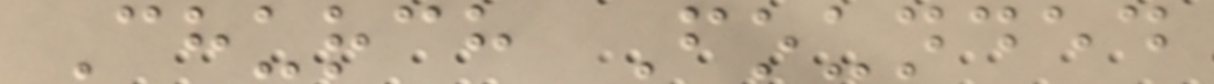Church Founded
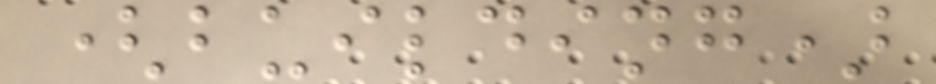(building)
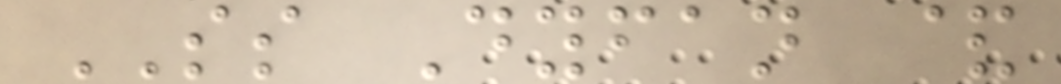SS Dyfan &
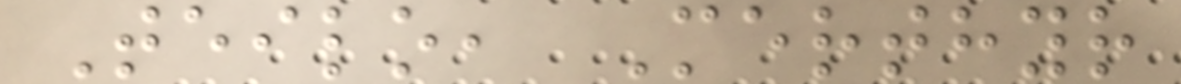Teilo, Merthyr
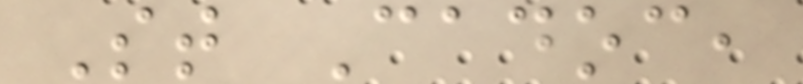St Cadoc,
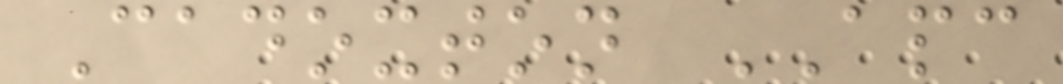Cadoxton APC
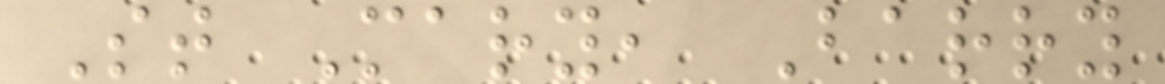St Mary, Barry
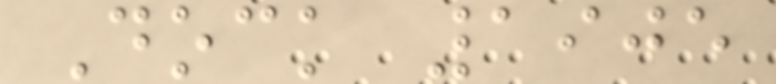Dock 1905
